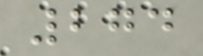274
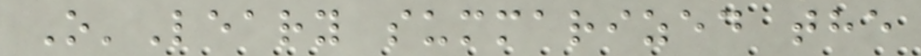O'Leary summarized the
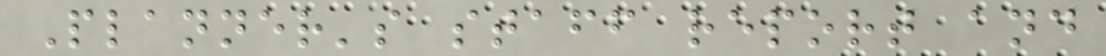Planner's staff report and
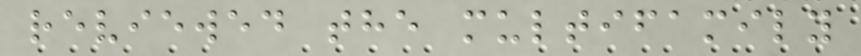reviewed the multifamily
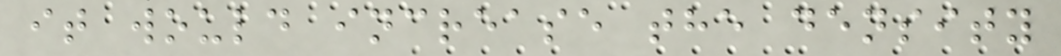it would increase the density
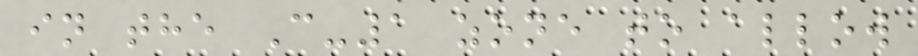in the C-1 zone to allow
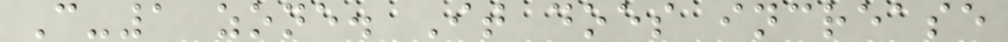C-1 zone. It does increase
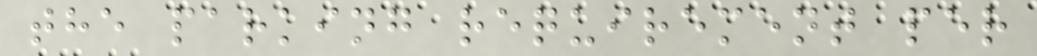the parking requirement per
